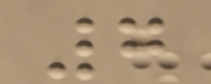7
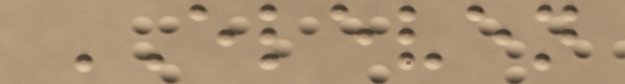ELEVEN
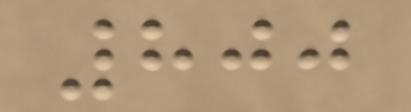800
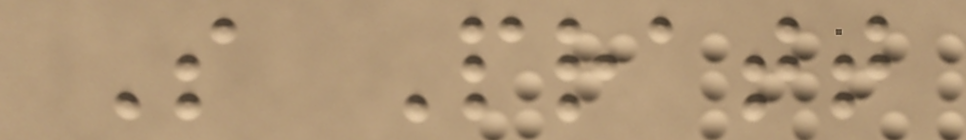S Pratt
